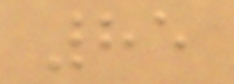85
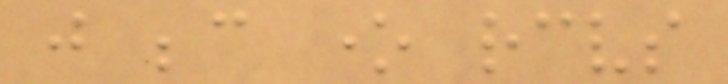just because one receives
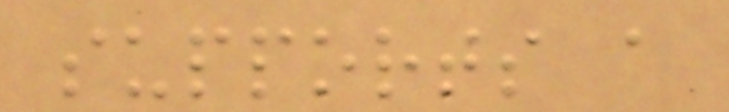supports a
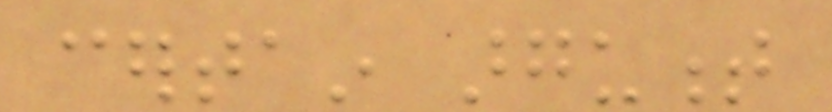certain argument
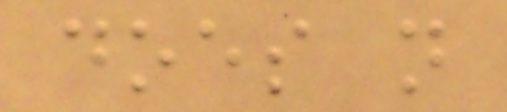does not
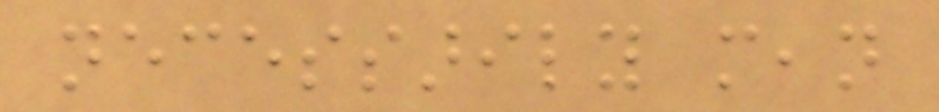necessarily mean
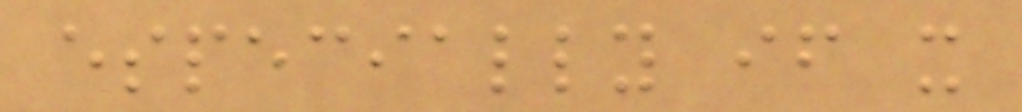especially if it
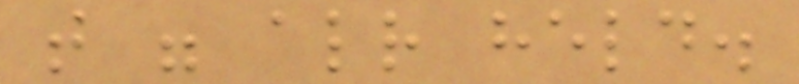that were already held.
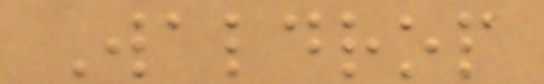Waldrop
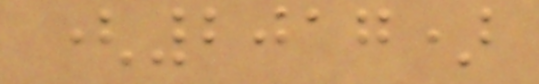(2017)
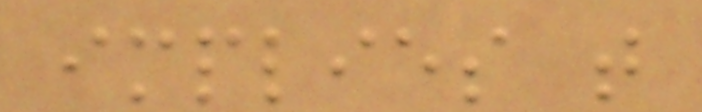implies that
